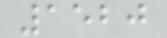1520
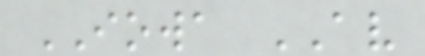IOWA AV
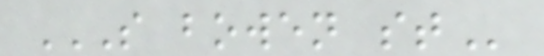S BOWEN ST
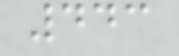443
